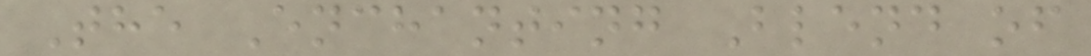The Enchanting Blend of
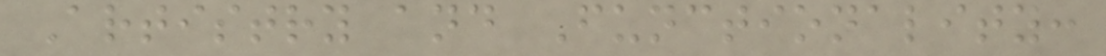Artistry and Functionality:
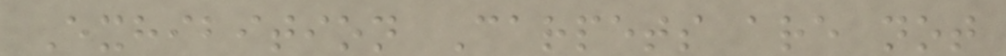Exhibition Carpets are not
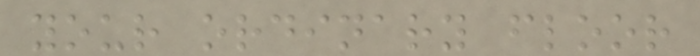your ordinary floor
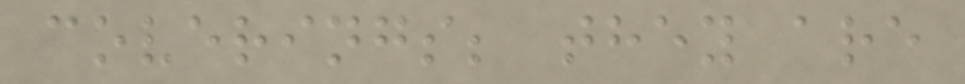coverings; they are
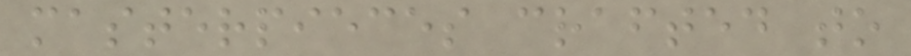masterpieces crafted to
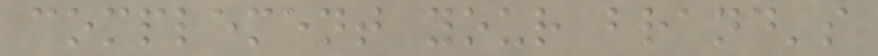complement your brand's
